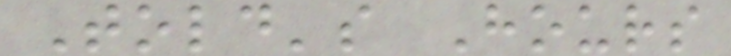Told's Hours
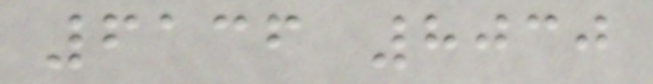6136 8030
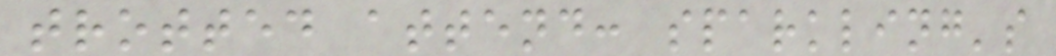trotted attend: sparkling's
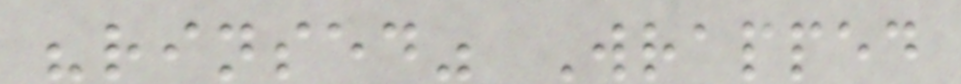"rinsed" Wrapped
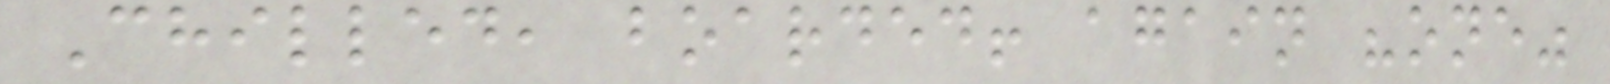Chilled, boarded! again "one"
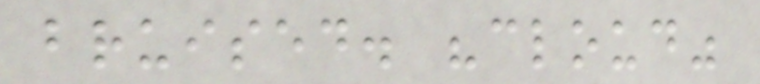bruised. "cloud"
